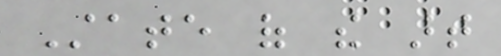State of the art
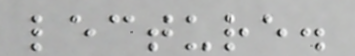lecture.
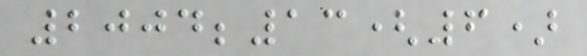2004;13(6)
